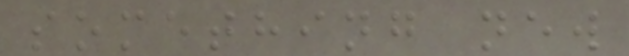something new
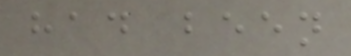had been
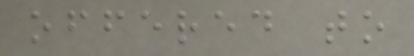offered to
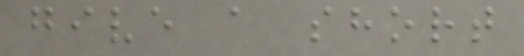give a short
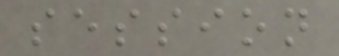session
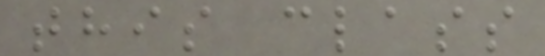this class
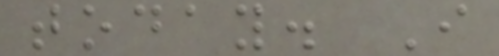today. I
